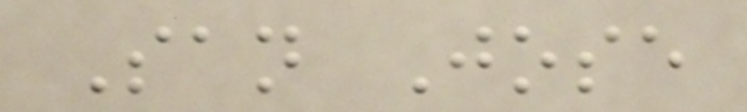San Jose
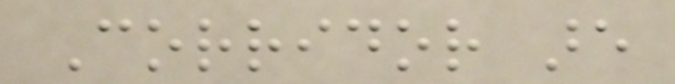Corridor are
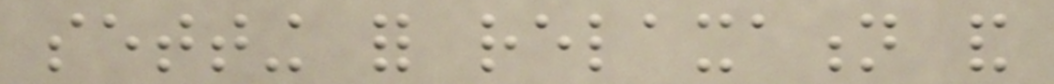setting for relaxation and
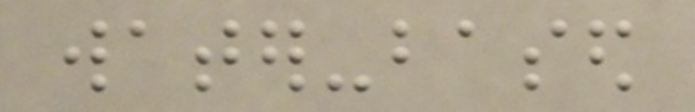water-based
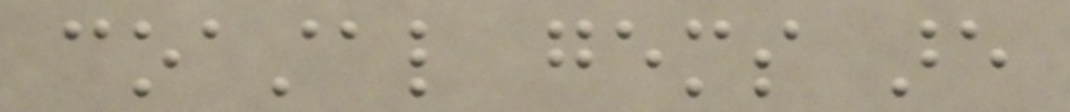coastal gems are
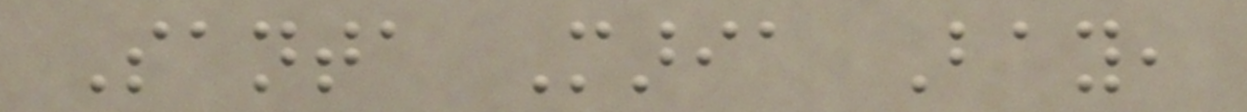Santa Maria Bay,
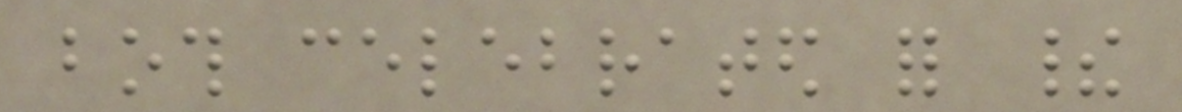both celebrated for their
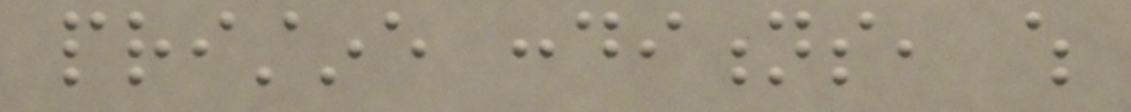pristine conditions, which
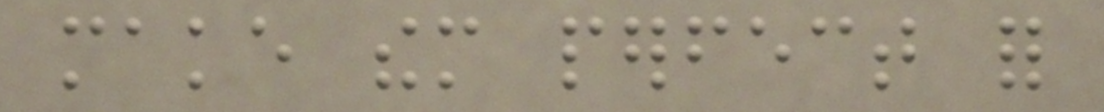make them perfect for
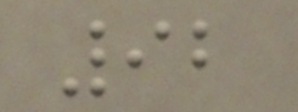92
